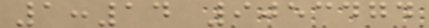1:14 9053474
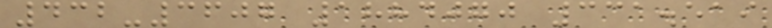432-3607 1884070 331.519
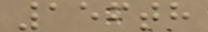156th
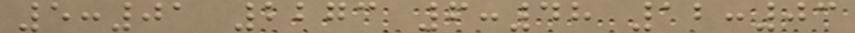5:01 2273 6:48 12:03
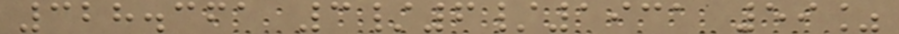328.361 3/6/1931 59%
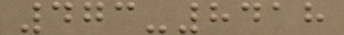473-8418
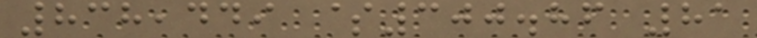838,449 $300.86 81
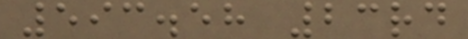593.58 23rd
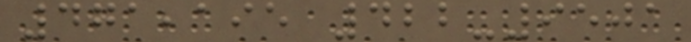471,195 422-9501
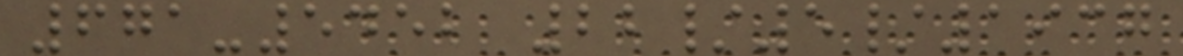671-5452 22/5/1937
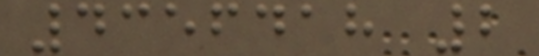4356418 2
